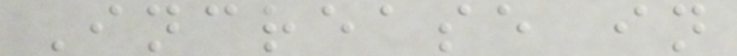Increase in
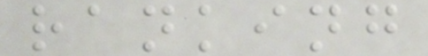ranking
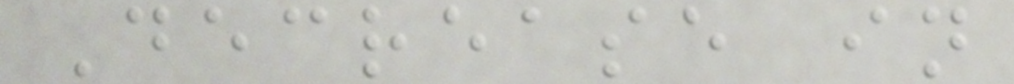Decrease in
